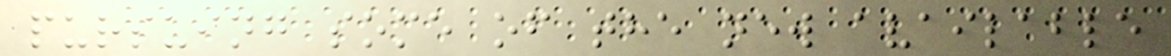pursuing some of the new available
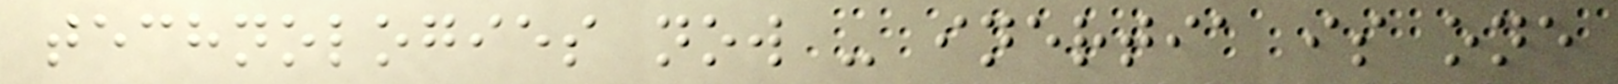technologies now - inertia is one
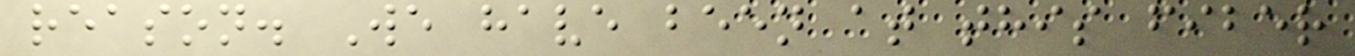reason. We have been at this fiber
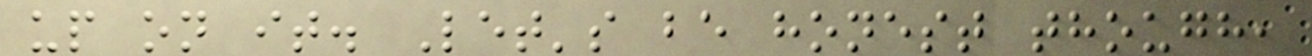up on it. Let's be honest though,
